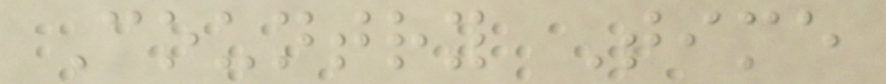Country Time
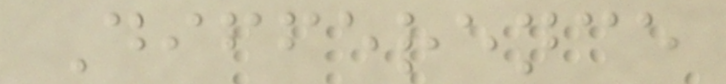Difference
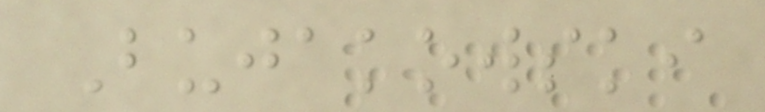Bujakowski
